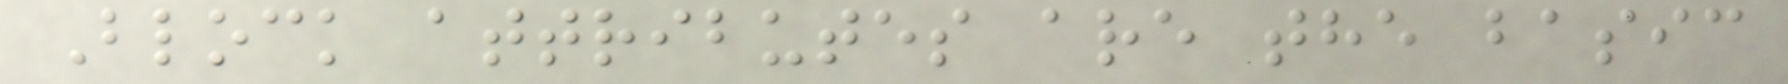Block attributes are the basic
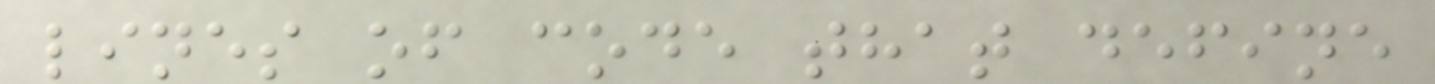lines of code that define
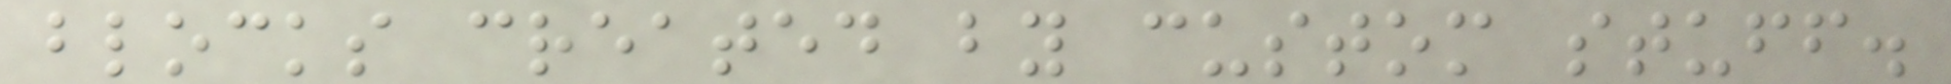blocks created by custom stuff.
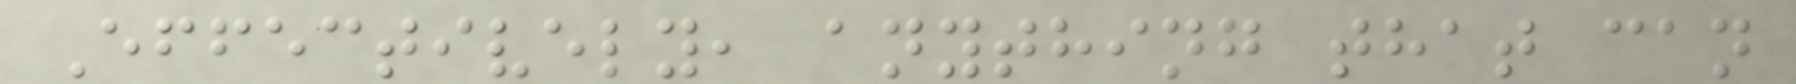Effectively, anything that can
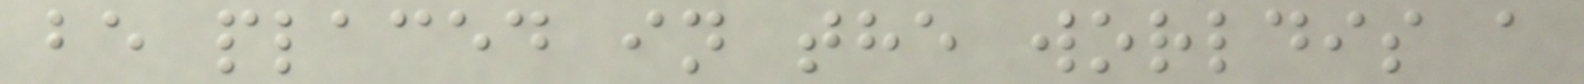be placed in the worldis a
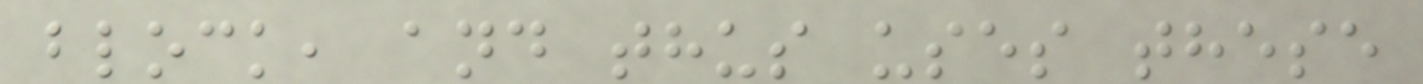block, and thus uses these
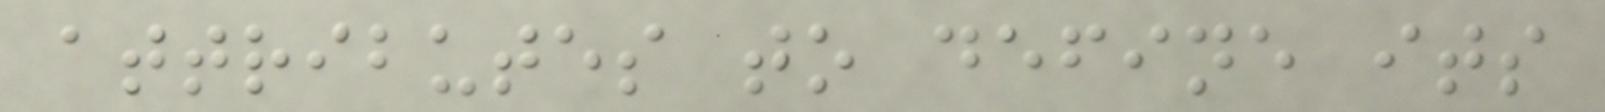attributes to define its
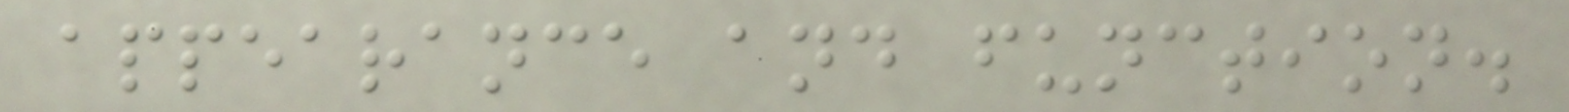appearance and function.
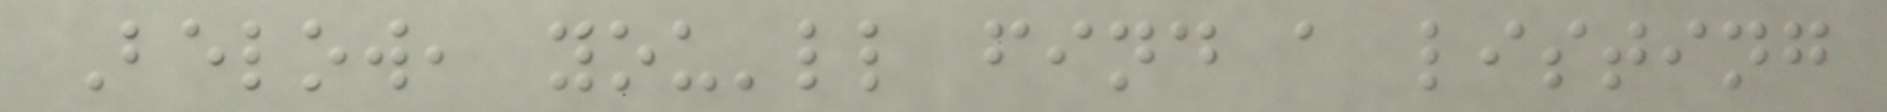Below, you'll find a listing
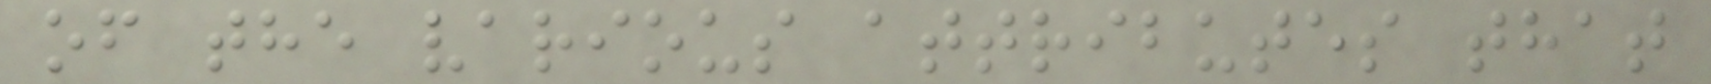of the various attributes that
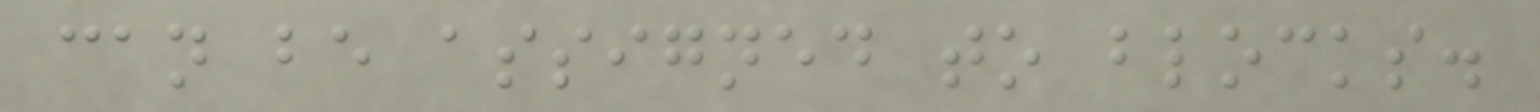can be assigned to blocks.
